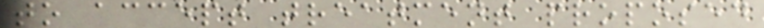to accept treatment proposed
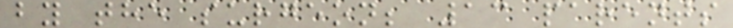by the surgeon; 13 parents
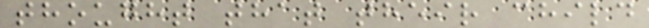thought that their child
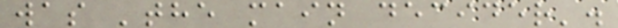was 'the main decider'.
